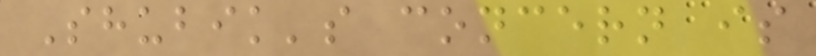Shubik's concern is
